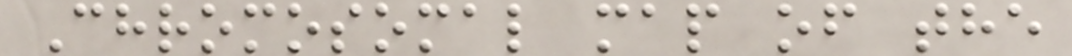Chromosomal map of the
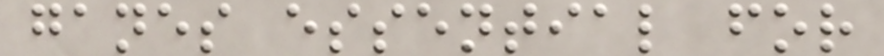ganes essential for
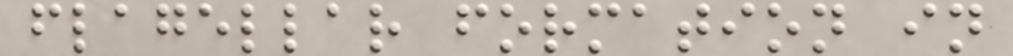flagellar formation in
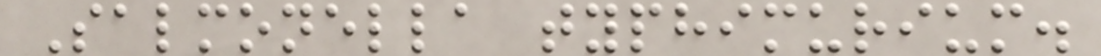Salmonella typhimurium.
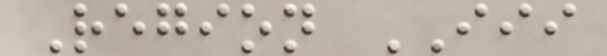Region III
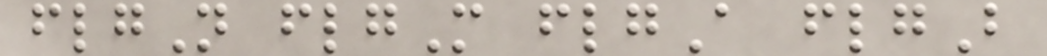flgN flgM flgA flgB
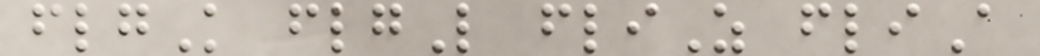flgK flgL fliZ fliA
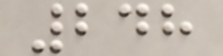248
